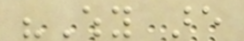"Why are
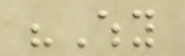"Why
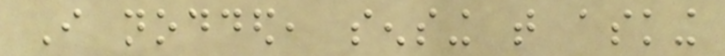I nodded, sensing that asking
